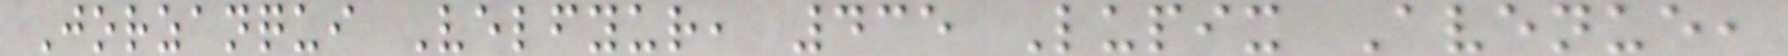Jorzanqui Velfyur, 435 Lupix Avenue,
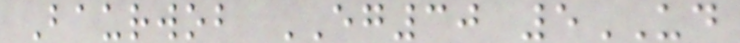Baurwob EG30 5UD
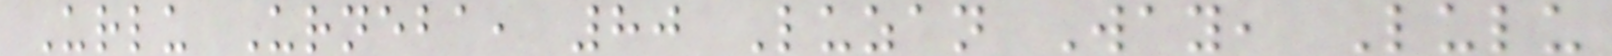Urlu Urneba, 80 Luzan Way, Lulu
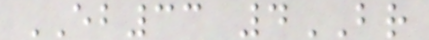EB33 4BR
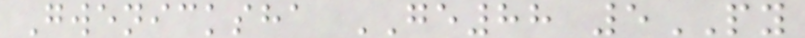Gwenicksha GE88 5PY
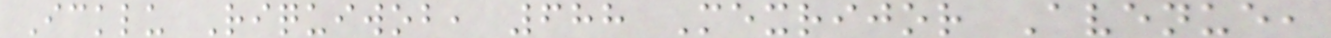Icklu Riquiwob, 688 Mexrijor Avenue,
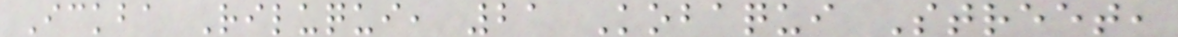Ickba Riluqui, 21 Kobaqui Street,
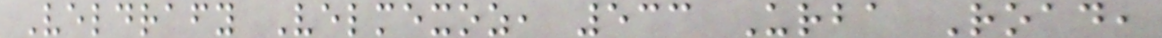Veldrafy Velmexoz, 533 Urba Road,
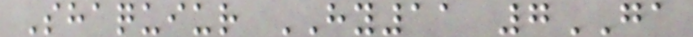Shaquiur HY11 7GA
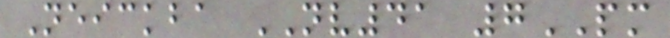Neickba NV41 7PM
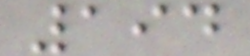194
